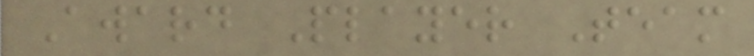Award Player Team
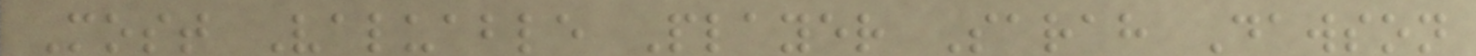Most Valuable Player Sarah Dawson
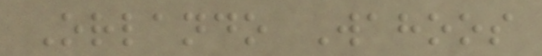Orlando Wahoos
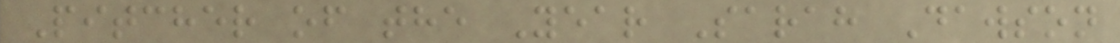Pitcher of the Year Sarah Dawson
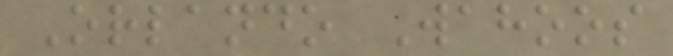Orlando Wahoos
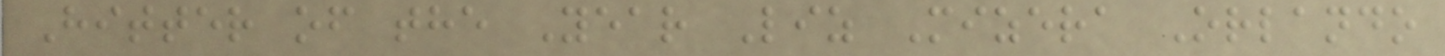Hitter of the Year Liz Mizera Orlando
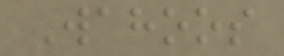Wahoos
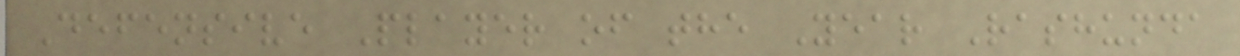Defensive Player of the Year Rashunda
